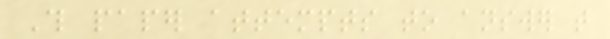This paper attempts to answer that
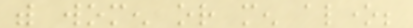with women or men alone;
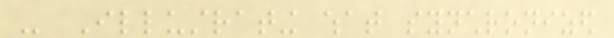- Illustrating what synchronized
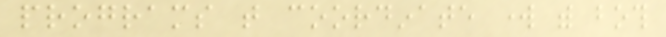programs that coordinate work with both
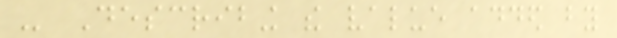- Describing the value added by
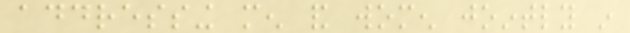addressing men and women jointly in
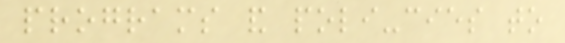programs and poli-cies to
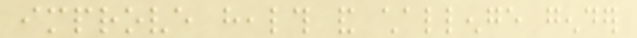improve health and challenge gender
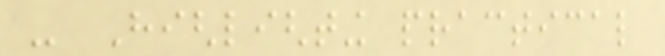- Highlighting practical
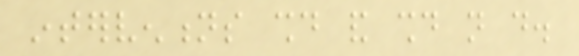interventions should and should not do.
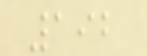192
